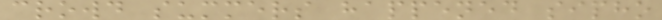crowd summers happened sipho
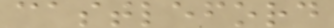castleford
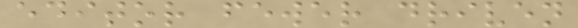editor fewer driven
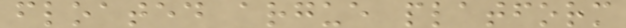floated argue platform
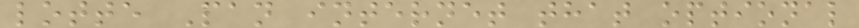lotte Pan internet that optional
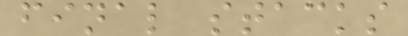final stacks
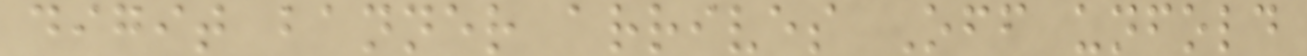digit banner arrives Off unfold
